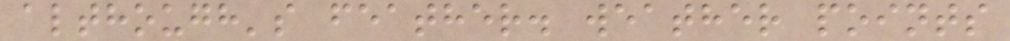although's feather. weather points
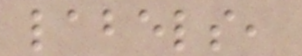labels,
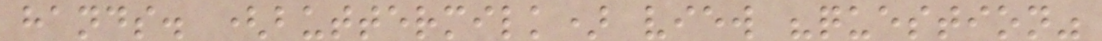hands. (buttermilk) view "question"
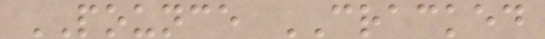POUNCE CRACKED
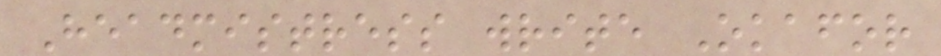Headmistress write Okafor
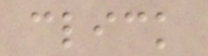click
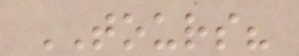TOURS?
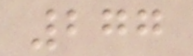277
